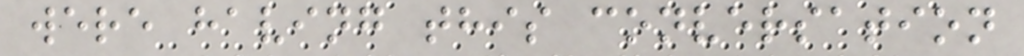were having this conversation
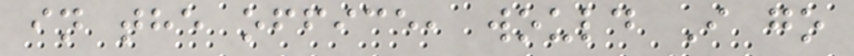in the office, would I go
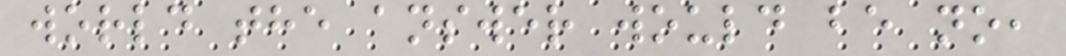world the answer would be no,
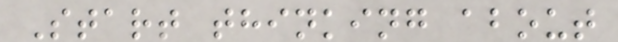Start thinking about
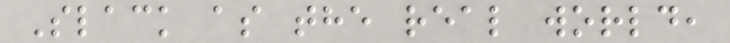Slack as the real world,
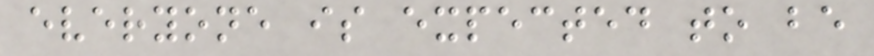everyone is expected to be
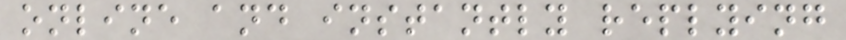online and instantly replying
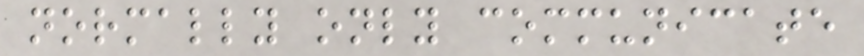normally only communicate
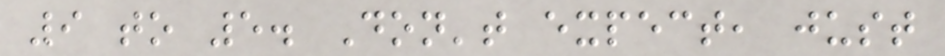9 to 5. Don't expect, just
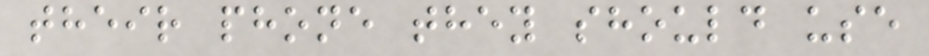their phone they should use
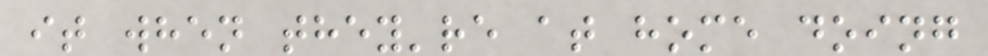it when they're at home doing
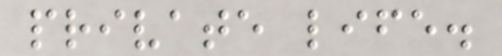private life.
